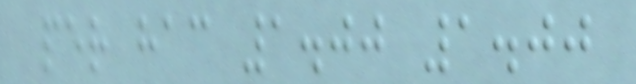per hac 1.00 1.00
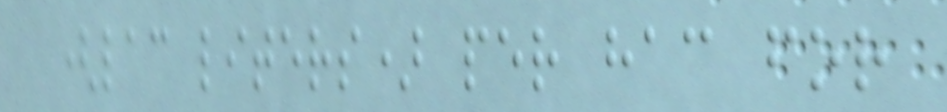(lac liters) per hac for
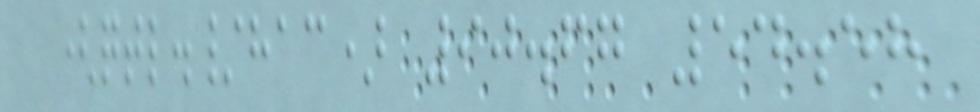(qtl./hac) 90.67 54.58
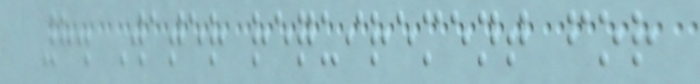8. Water requirement for
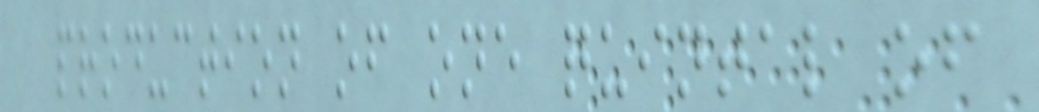production of one quintal of
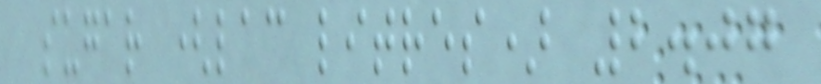sugar (lac litres) 2.07
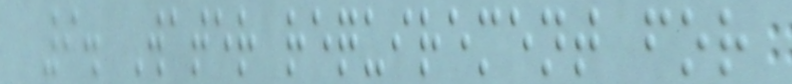9. Water requirement for
